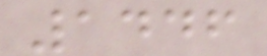1446
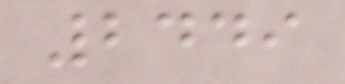2449
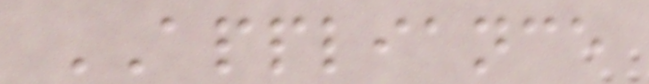APPLIANCE
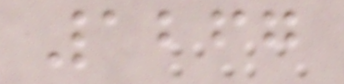1267
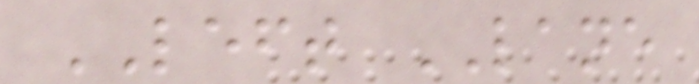LEFT LANE
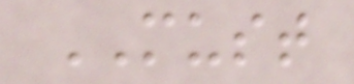MUST
